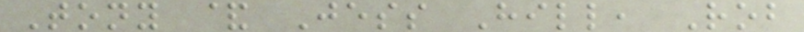Tony & Jess Hill, Rob
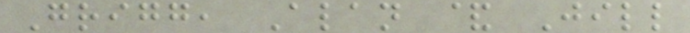Grigg, Alan & Jill
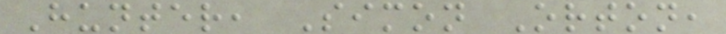Hunter, Simon Orton,
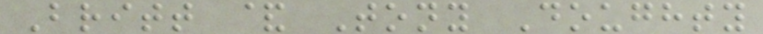Britt & Tony Doughty
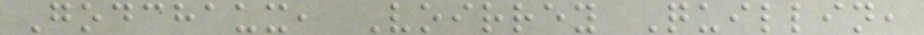Godchaux, Voirrey Quillin,
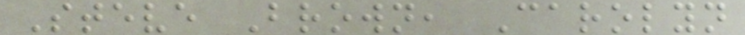Steve Brown, Carolyn
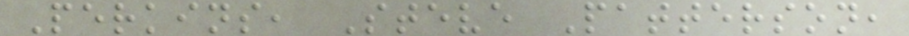Perkins, Steve Patterson,
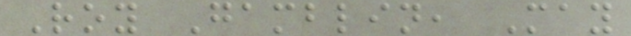Roy Gamblin, May
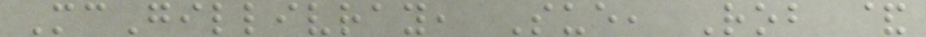McGillivray, Sue, Rob &
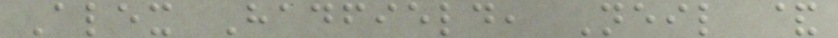Alex Hadfield, Neil &
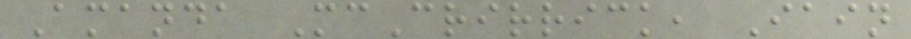Amanda McCrirrick, Iain
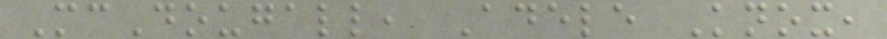McDougall, Adele Knox,
